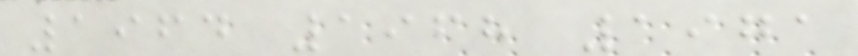1964 1968 1971
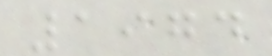1974
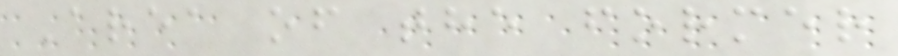Area of the former
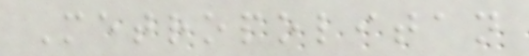Metropolitan
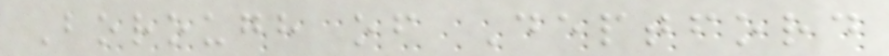Borough of Deptford
